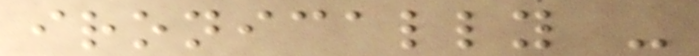ironically -
